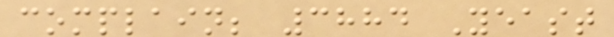complain; 3884 Yeast
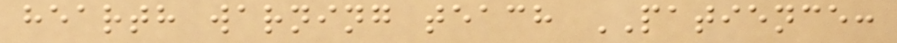hearth warning teach PATIENCE:
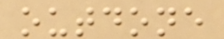outdone
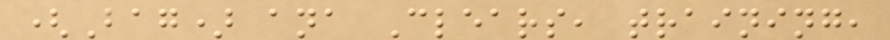(Bag) ana Clears, training,
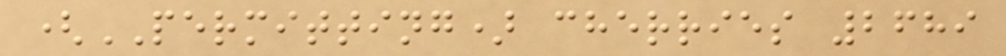(PERMITTING) cherries 2689
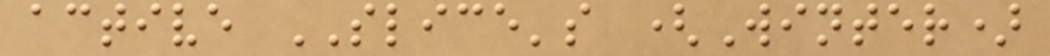active SLICE's (Winter)
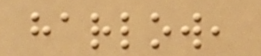harlow,
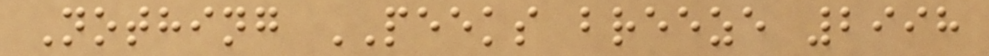Nothing PEEKS breeze 2998
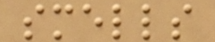smells
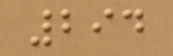294
